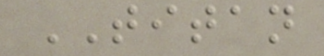TITAN
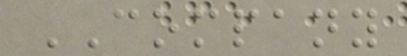COMPANY
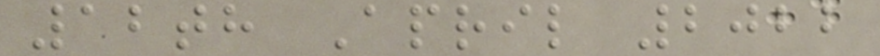12th April 2022
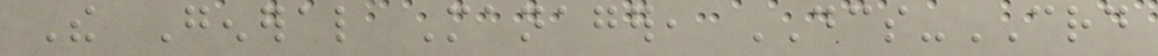The General Manager, DCS-CRD
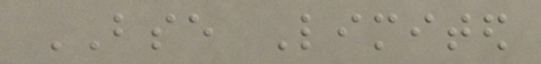BSE Limited
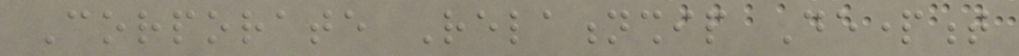Corporate Relationship Department
